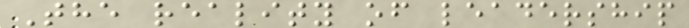The reality of leadership
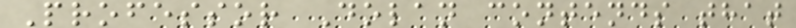Professor Dolan contends that
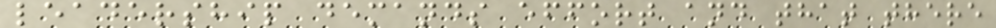leadership demands effort and that there
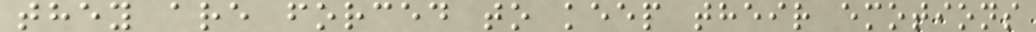they are forced to keep their emotions
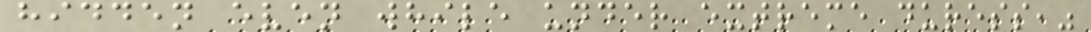hidden even while under extreme duress,"
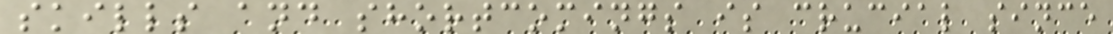skills and shortcomings is crucial since
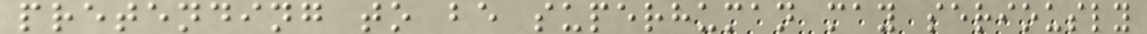pretending to be superhuman may seriously
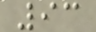93
